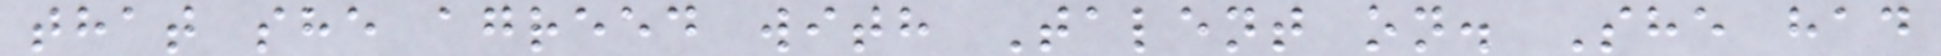that she agreed with Talent on. She had
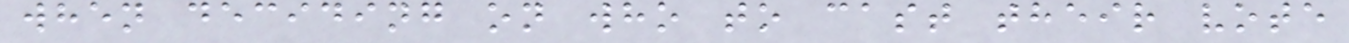when deciding on who to cast their vote
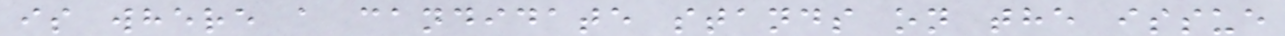is where a candidate stands on the issue
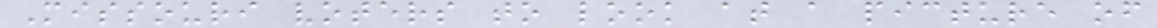Missouri voters to look at a picture of
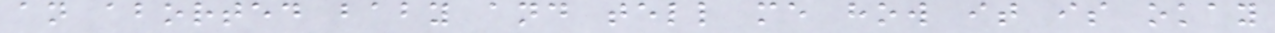an aborted baby and tell me how it is okay
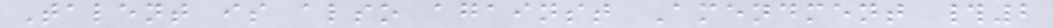Talent is also against Amendment #2
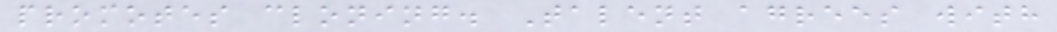promotes cloning. Talent agrees with
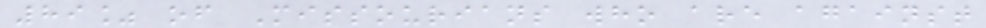89% of Missourians who are against
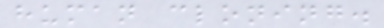human cloning.
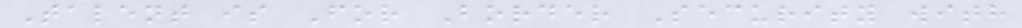Talent is For Border Security with
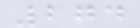274
